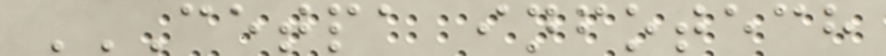CETPA INFOTECH
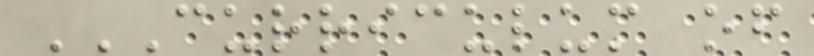CURRICULUM OF
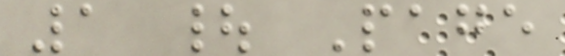1 | Page
